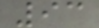93
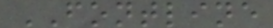FONTLINE
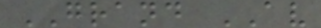GRAND AV
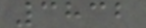3832
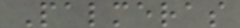Palmeras
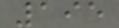195
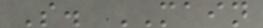S. MAIN
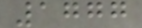1777
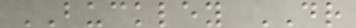BUCKLEY DR
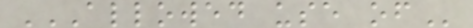ALLOWED USE OF
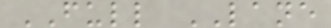FULL LANE
